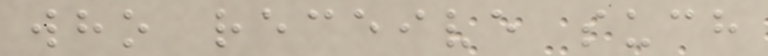who receive such
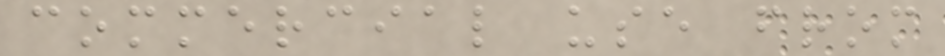commercial use from
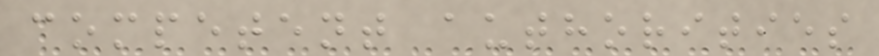competent authorities
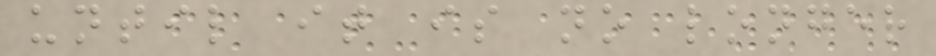until it is no longer
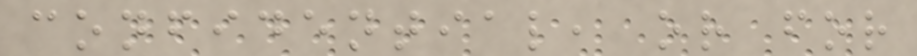confidential, or for
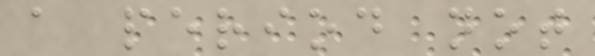a period not
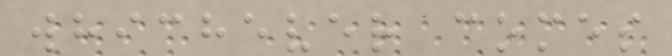whichever comes
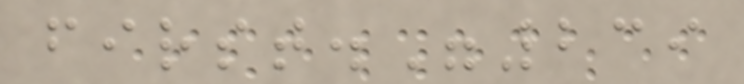first."239
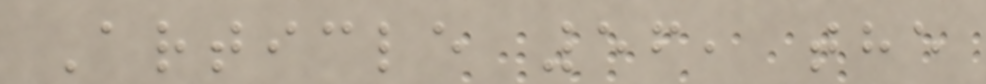Article 56, the
